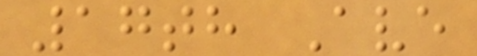17th Ave
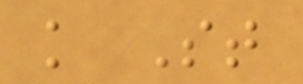k St
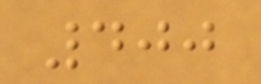400
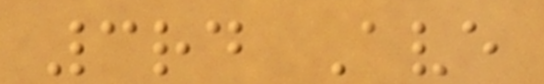3rd Ave
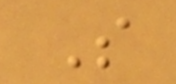S
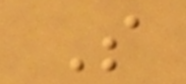S
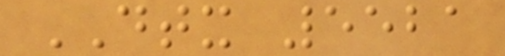DTX 5521
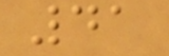41
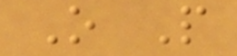O P
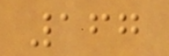167
